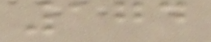174
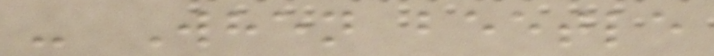- When beetle
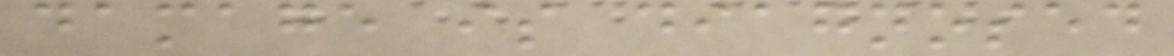damage is diagnosed
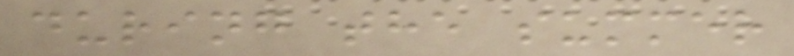during the summer
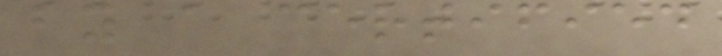by a certified
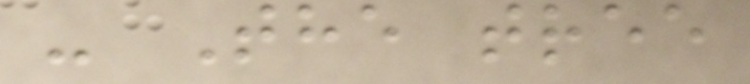- The tree
